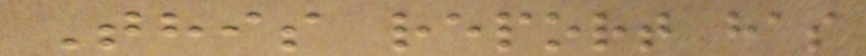This report has
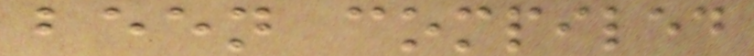been compiled
